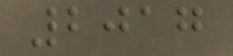2017
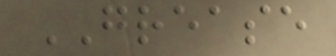GREASE
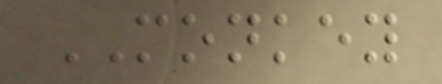MONKEY
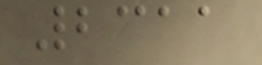2311
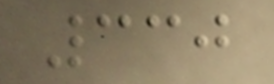330
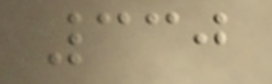330
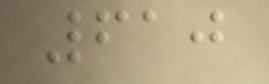610
